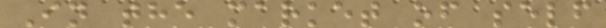In the market of self
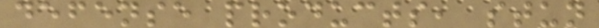defense products, stun
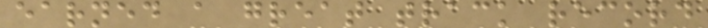earned a great track record
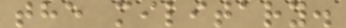the military.
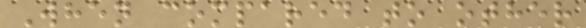When compared to other
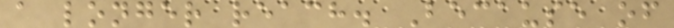a longer reach. Because of
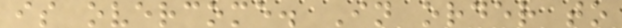is overcome. In order to
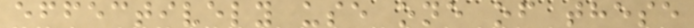effectively use one of these
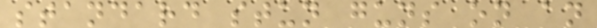standard stun guns on an
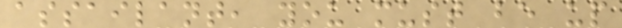assailant, you must be up
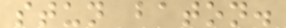stun baton.
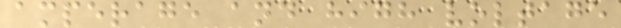amperage and high voltage
